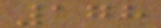178
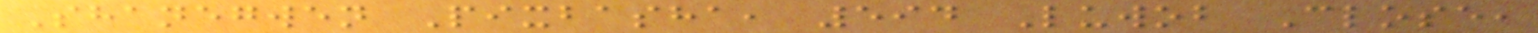Shanegwen Pixbasha, 594 Luwob Close,
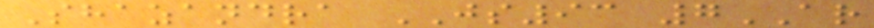Shazandra JS93 7AR
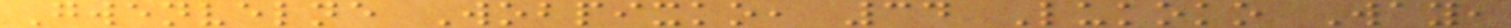Gwenvelne Wobpixko, 34 Lukoko Way,
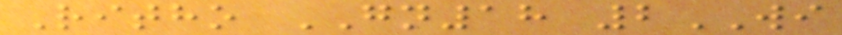Ritho GN18 2WI
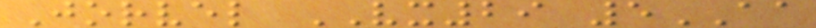Jorvel VX29 5AA
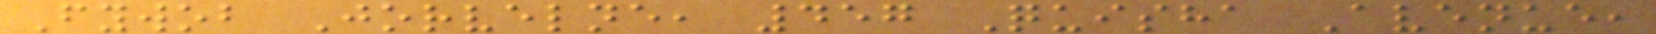Fywob Jorvelne, 457 Quisha Avenue,
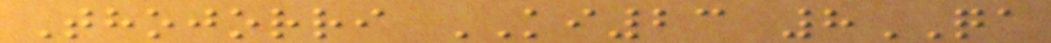Thojorri KI23 8QA
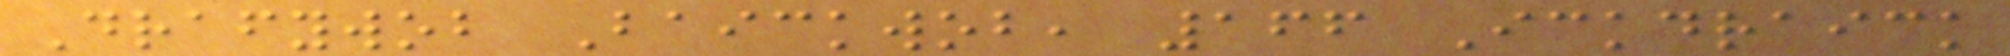Drafywob Baickwob, 166 Ickdraick
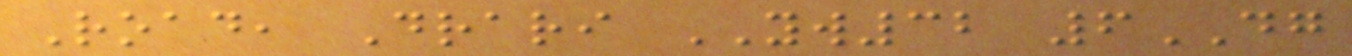Road, Drari YW32 6DG
